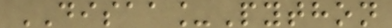DISAA_Python
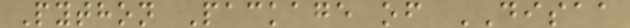Python Package of DISAA
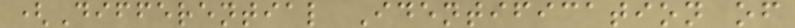(Differential Identification of
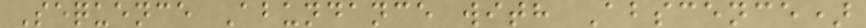Sequence Abundance with Abscence)
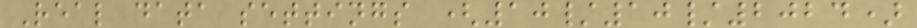Real data settings (10/10/2024)
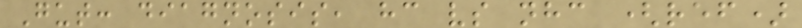Gut: diagnosis, hc vs nhc (ref)
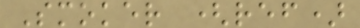Smoker (ref)
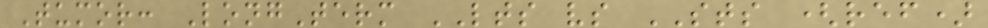Tumor: LongTerm LTS vs STS (ref)
